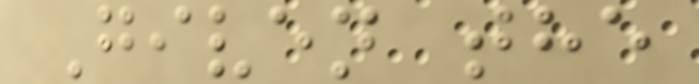Given the
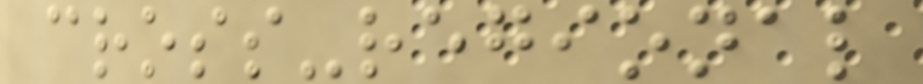cross-regional
